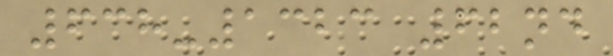638-1323 62nd
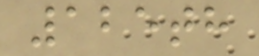125th
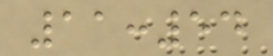11:54
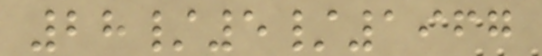28/5/1967
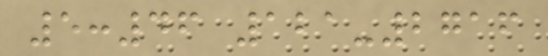5:46 121-2716
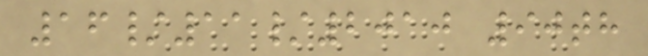16/11/2010 90th
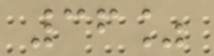36%
